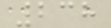238
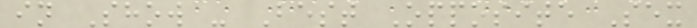in Show - Best Opposite Sex
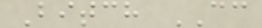Bitch CC
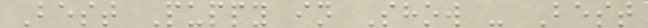Best Puppy in Show - Best
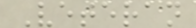Veteran
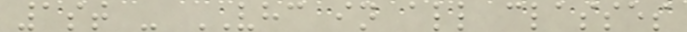1st - VHC in all classes
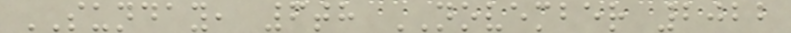SUNDAY, 6th NOVEMBER 2022
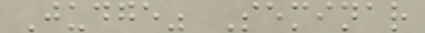Judge" Seminar
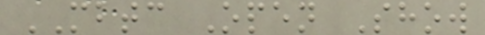MBTC Open Show
